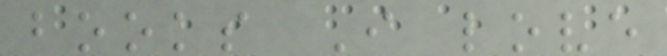books I love
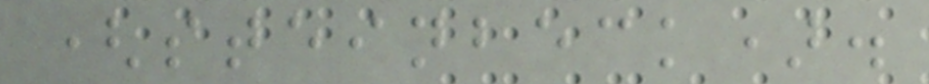(steinbeck).
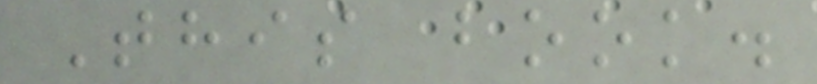This book.
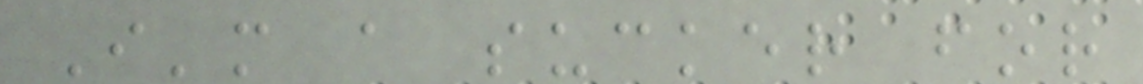I'm a sucker for
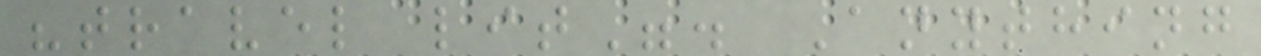"travel lit". Anything
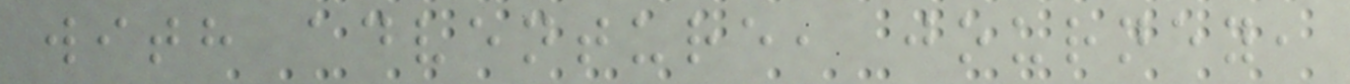with adventure, journey,
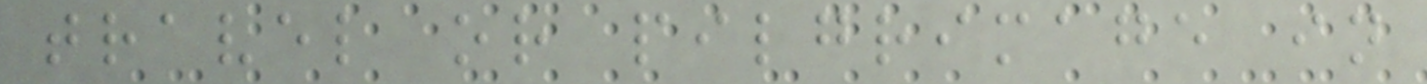travel or pilgrimage in
